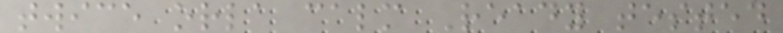twice orla calm Ready tested
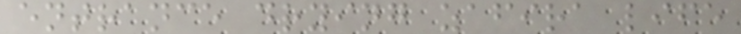entrance drying zafira life
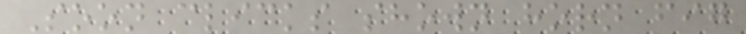Soon clicks shown horn fig
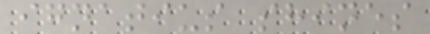ignatius shines
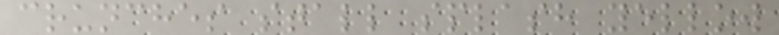crunches stall splash yellow
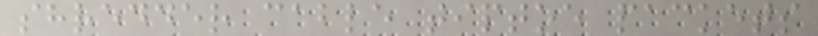shredder cable tiptoe packets
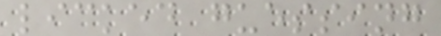licked guessing
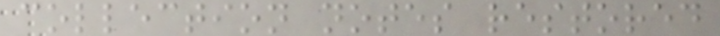collection notes restored
